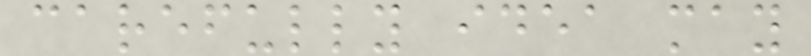carefully idea may
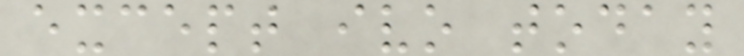except ivo today
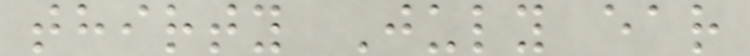thirty July ear
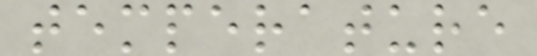temperature
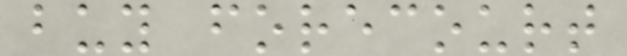buy forecourt
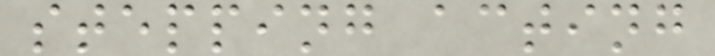stepping acting
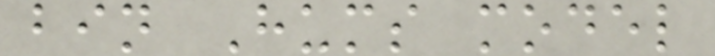bin Hums model
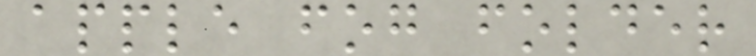apple fog folder
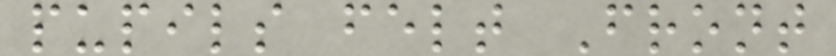pupils felt Front
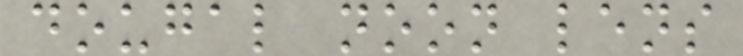dougal noon lens
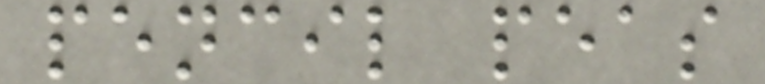pencil peas
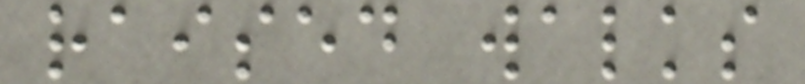raised walks
